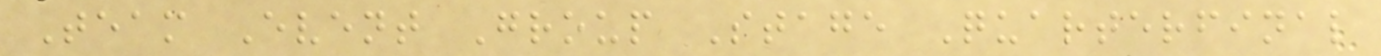Team Event Group Stage Quarterfinal
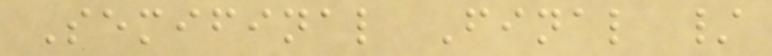Semifinal Final /
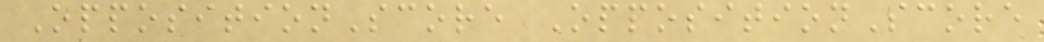OppositionScore OppositionScore
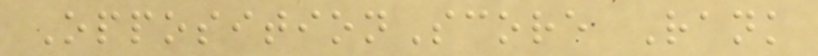OppositionScore Rank
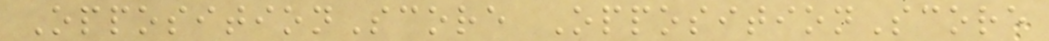OppositionScore OppositionScore
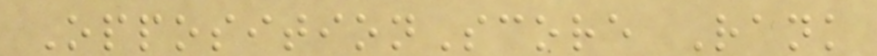OppositionScore Rank
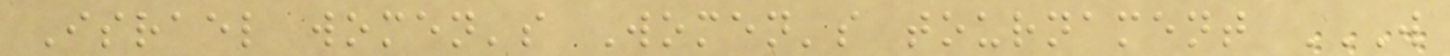Israel women's Women's tournament W
